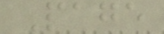Page
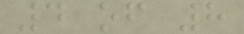4 of 8
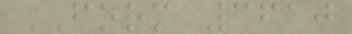FORM 3610
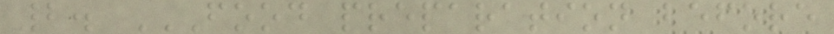2. FOOD PREPARATION BEFORE
